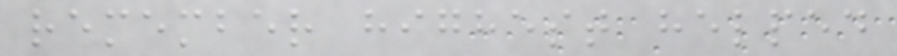remember highest helped
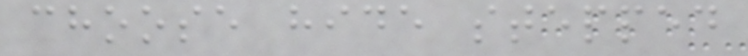choose hide stepped
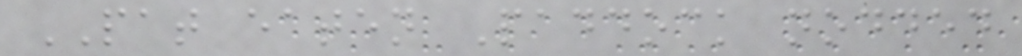PAT eaten Paddock nodded
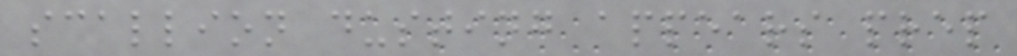scallion dusting appears prep
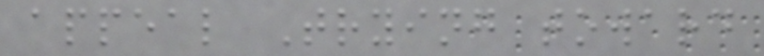appeal Trying toward
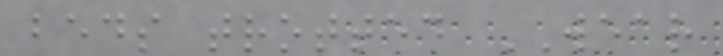beds trotted WEAR
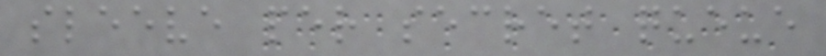sleeve per secret queue
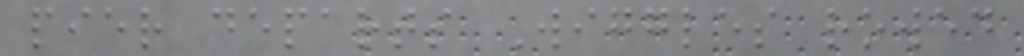pier departs Wiggles rowed
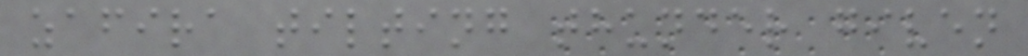zafira tilting thunder given
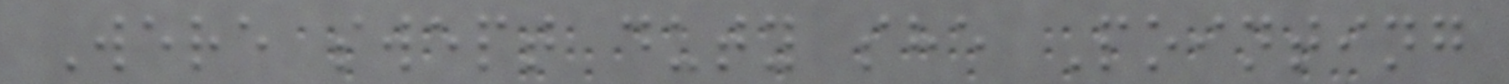Were swept duty she Pointing
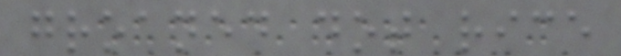groaned dot rice
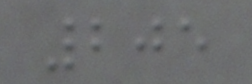205
